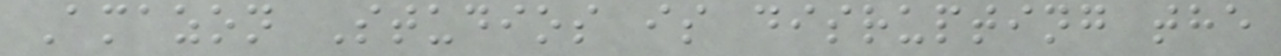Amazon Studios is disrupting the
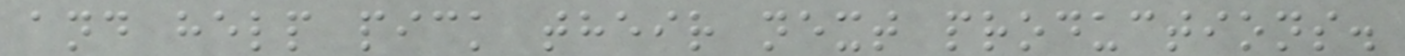and help pick their next productions.
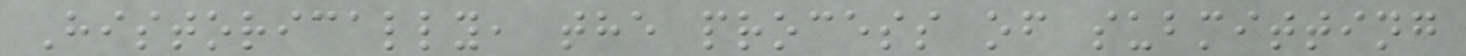Historically, the process of submitting
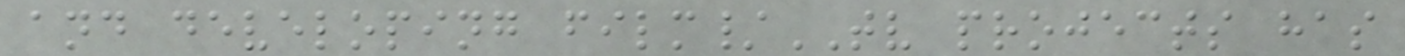and developing film/TV projects has
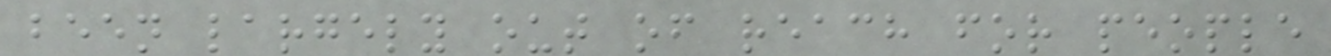been largely out of reach for people
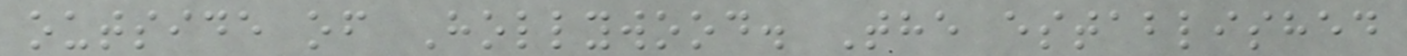outside of Hollywood. The established
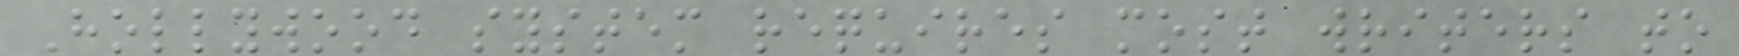Hollywood system requires most writers to
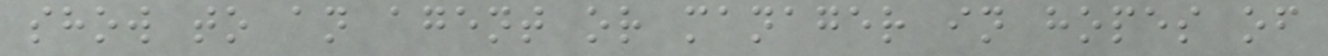show to an agent or manager in hopes of
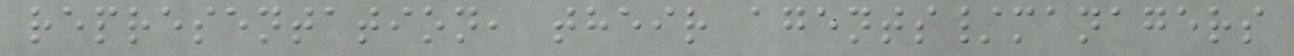representation, their agents/managers
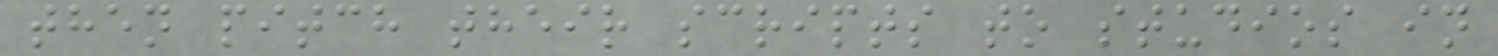then pitch their scripts to studios in
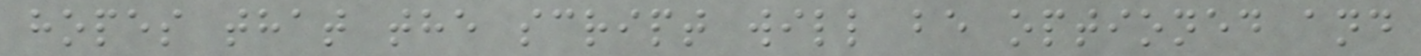hopes that the script will be optioned and
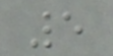5
